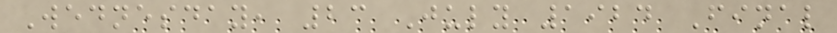Wednesday, 23 July 1924 Final
